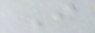I
